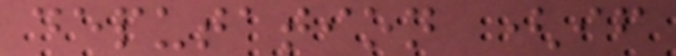deputation (if
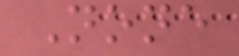None
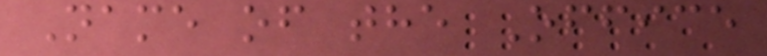Name of the Office
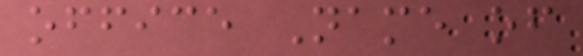office Name of
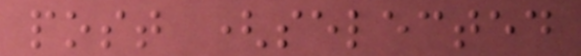post (selected
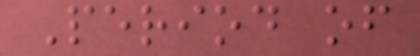Period of
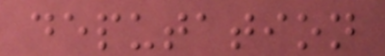deputation
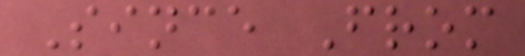Since From
